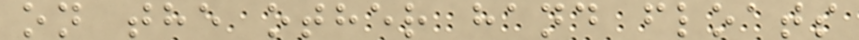on the other hand floats
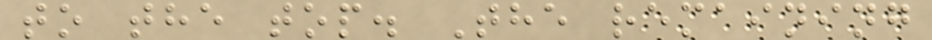to the top. The remaining
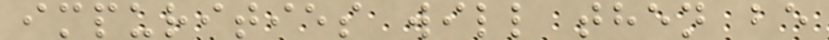impurities will then be
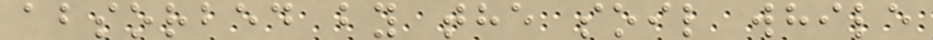absorbed by the soil while
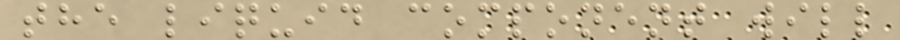the liquid component will
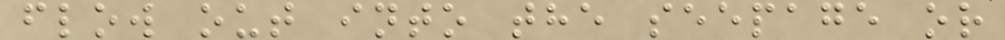flow out into the seepage or
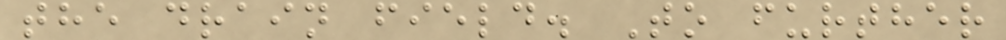the drain field. To further
